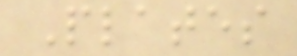Plates
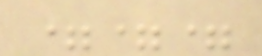===
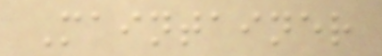Maintainer
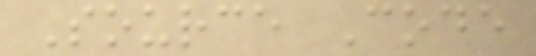Source Code
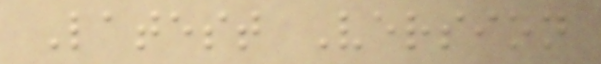Latest Version
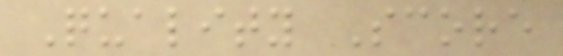Quality Score
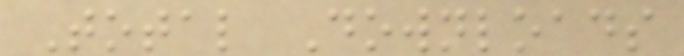Total Downloads
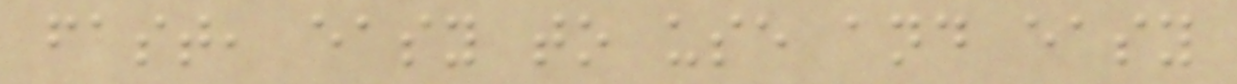fast, easy to use and easy
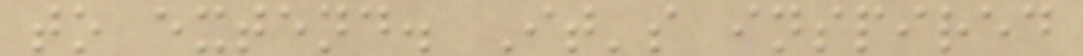to extend. It's inspired
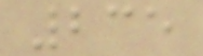235
